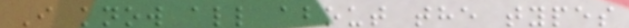I know all about the types
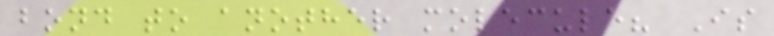bond to another molecule? Is
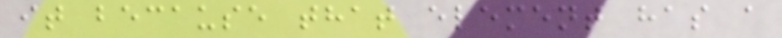it because that element has a
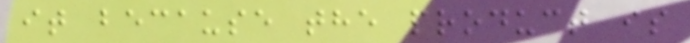it because the product is
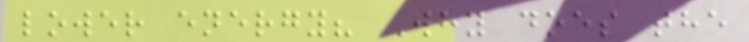lower energy? Why does the
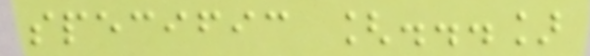specific [...]
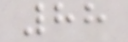88
